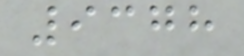9378
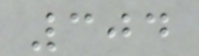304
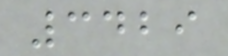3429
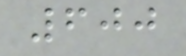600
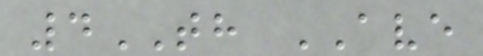4TH AVE
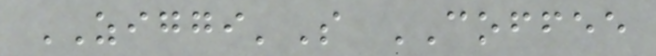ZIGGI'S COFFEE
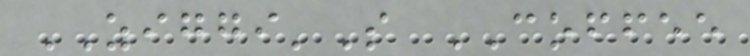ZIGGI'S COFFEE
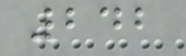242
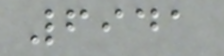6941
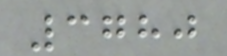3780
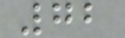72
